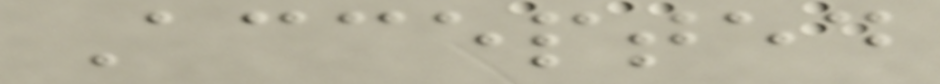Accepted
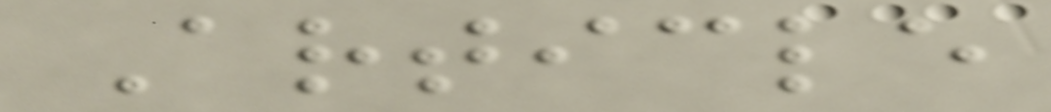Article
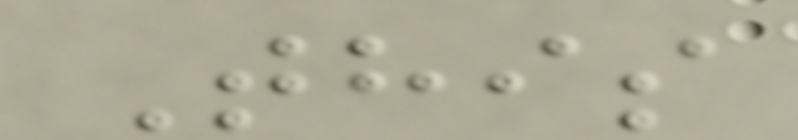This
